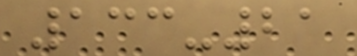133-21
